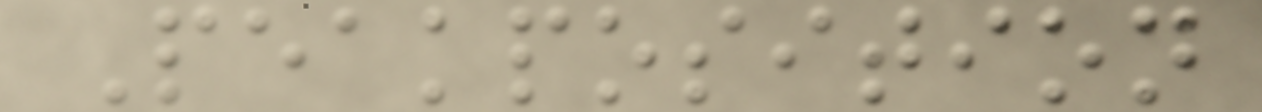Peakposition
